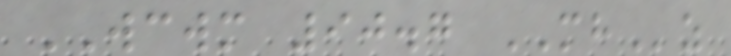WCWM 90.7 MHz
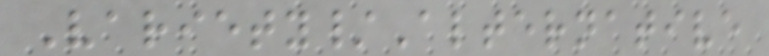Variety/Alternative
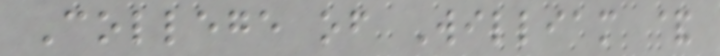College of William &
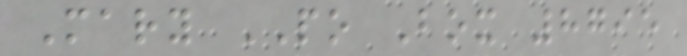Mary PO Box 8795
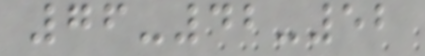76-42-52
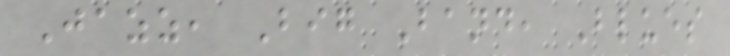Jazz, Big Band, Blues
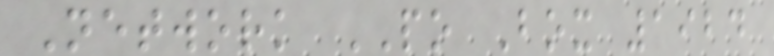Network PO Box 1924
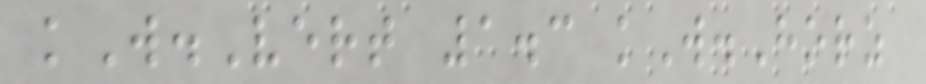kW.Vert 1.3 kW.Horz
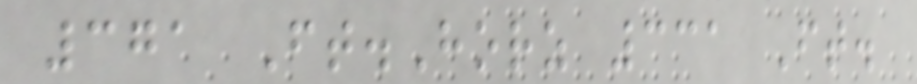371 Ft.Horz 331 Ft.
